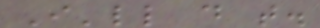I'll do that.
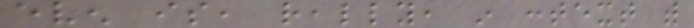even is, really, in context with
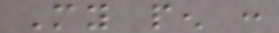My pen :
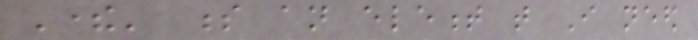There' s an element that I need
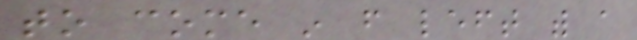to come in from left with a
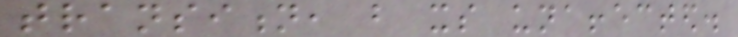transition, but its unaffected.
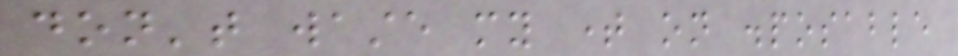don't waste my time on disposable
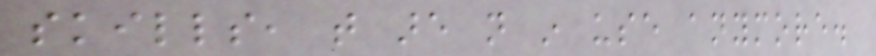skills, that are not in use anymore.
